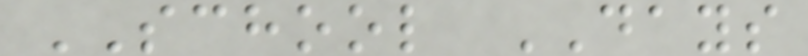SCHOOL DAYS
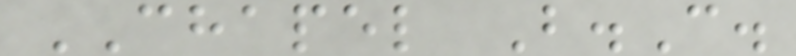CHAPEL B.C.
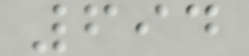694
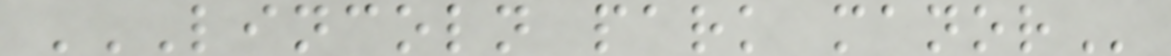LINCOLN PARK MANOR
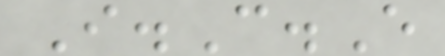I.C.E
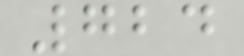724
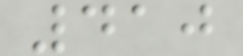410
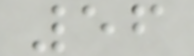56
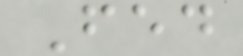Fed
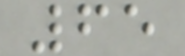65
